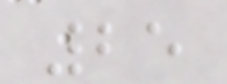25
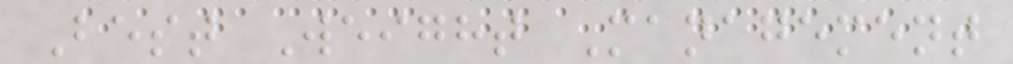Best Weight Management
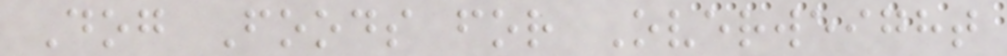Dog Foods for Overweight
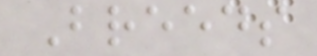Breeds
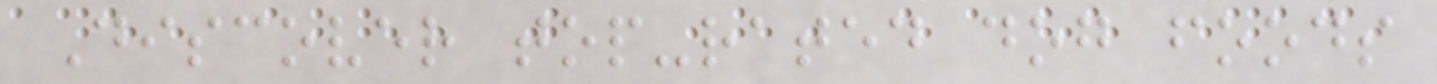Discover top-rated dog foods
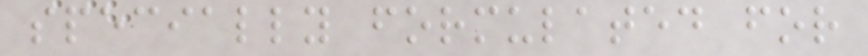specially formulated for
